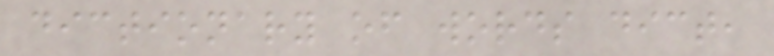dictionary of words dict,
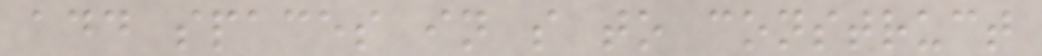add spaces in s to construct
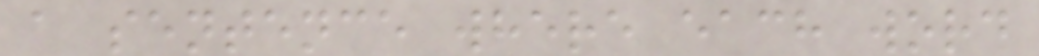a sentence where each word
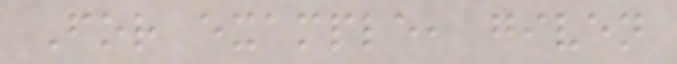For example, given
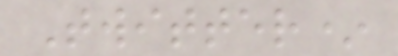Twitter*
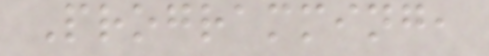Programming,
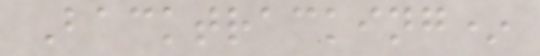Backtracking*
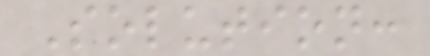Solution:
